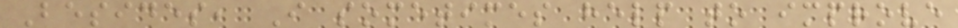Besides, I sometimes help to improve
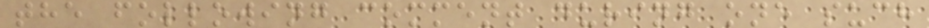the following comment during one such
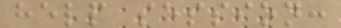help session:
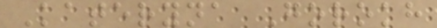Kateryna Gorokh
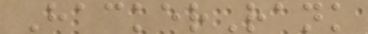HackerRank
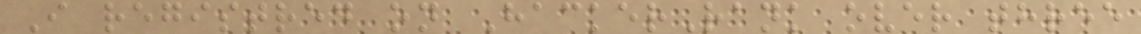I registred on HackerRank over three
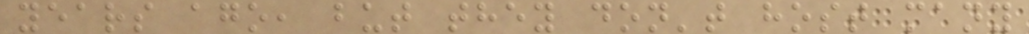years ago, but they don't host many
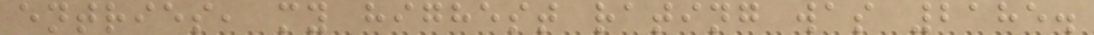entries, my highest rating was 2185.
